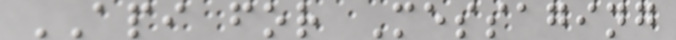API for Messaging
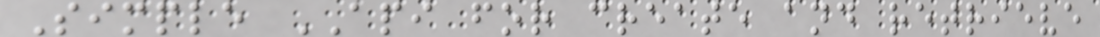Simple API for create and retrieve
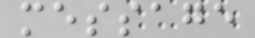message
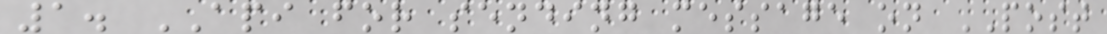1. API for sending message on POST
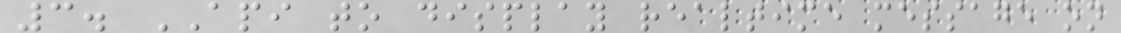3. API to display realtime message on
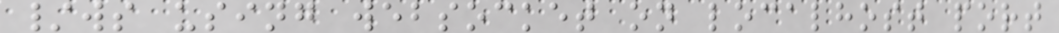/ws using websocket on localhost port
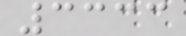3333
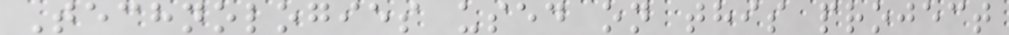Technologies used on this project
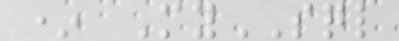* MySQL
